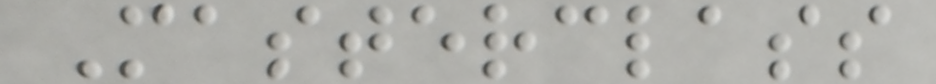Masterclass
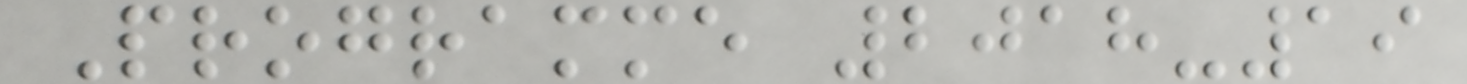Programme 2018-19
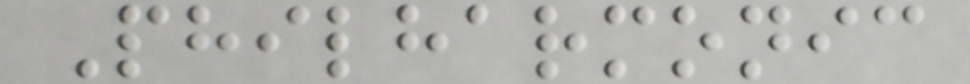Philharmonic
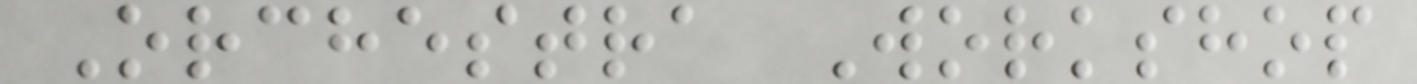Orchestra Workshop
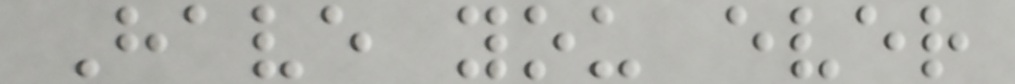Have you ever
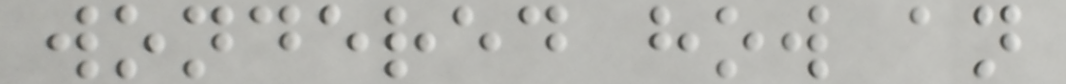wondered how an
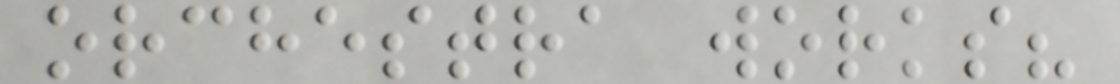orchestra works?
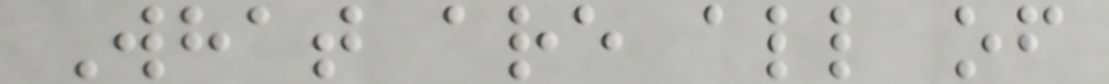What are all of
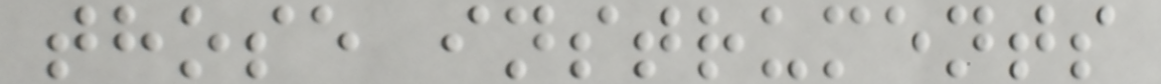those instruments
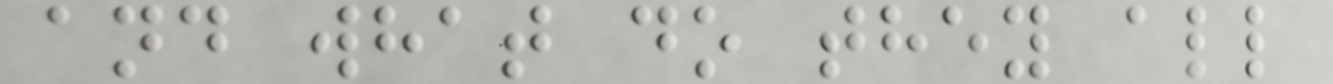and what do they all
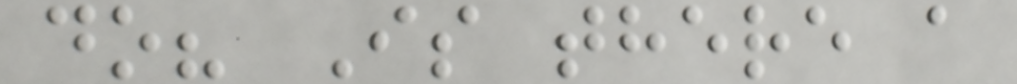do? Is there a
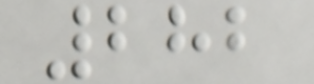282
